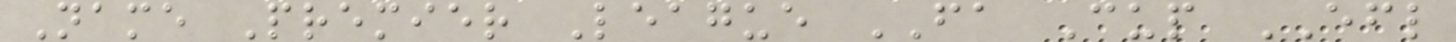Name Premier League FA Cup EFL
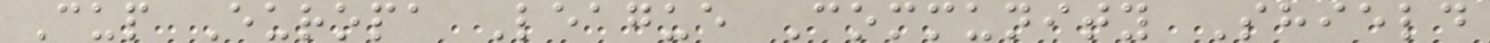Cup Europa League Community Shield
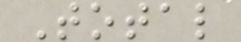Total
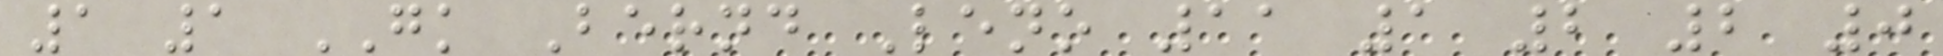1 1 GK Bernd Leno 11 1 2 2 0
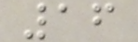16
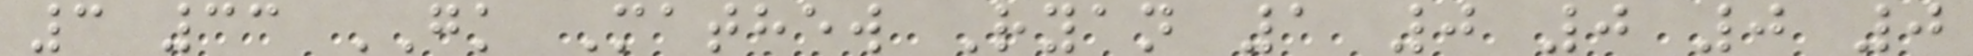3 33 GK Mathew Ryan 1 0 0 0 0
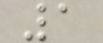1
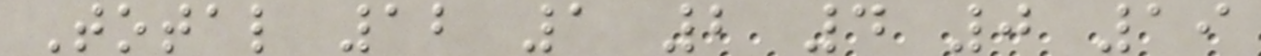Total 12 1 2 4 0 19
